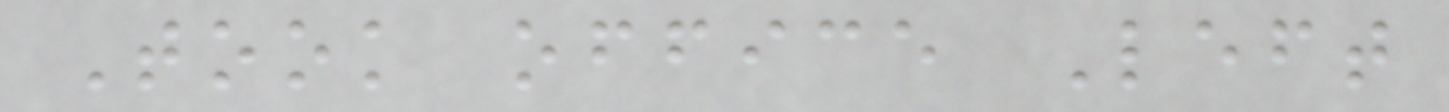Took office Left
